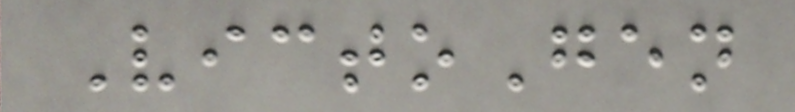VictoGen
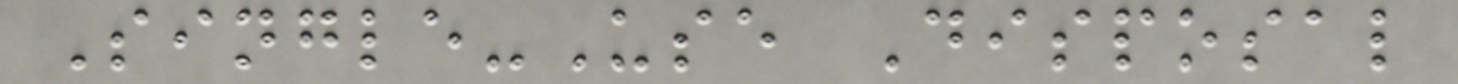Single-Use Disposal
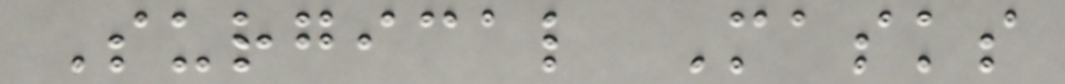Surgical Masks
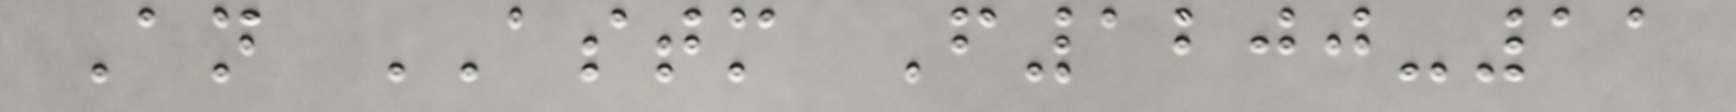An ASTM F1200-11
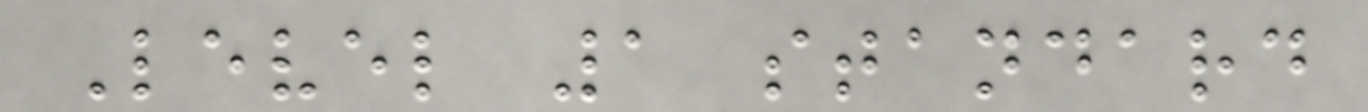Level 1 standard
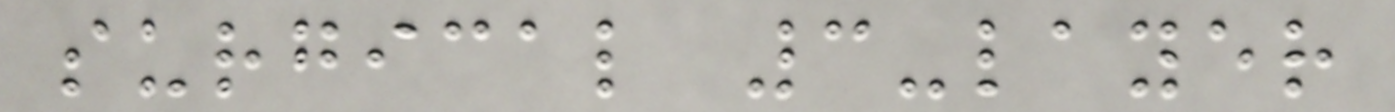surgical 3-layer
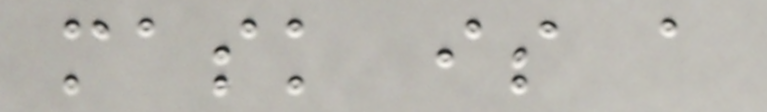mask is a
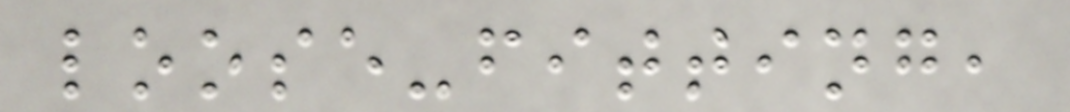loose-fitting,
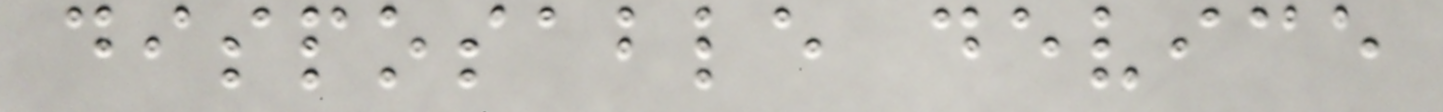disposable device
